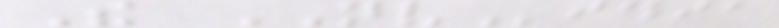The NVidia
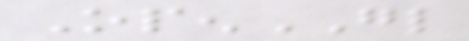OpenGL
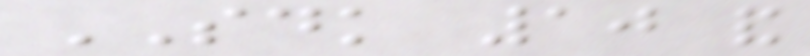SDK 10 and
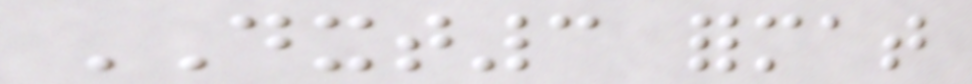DXT3 format
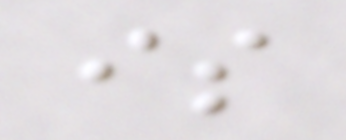is
